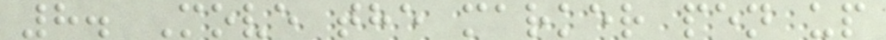8. Move the marker pen up
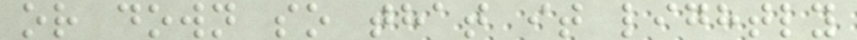or down so that it lightly
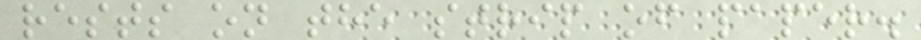rests on the strip of paper.
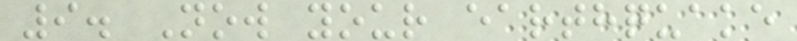9. Now your earthquake
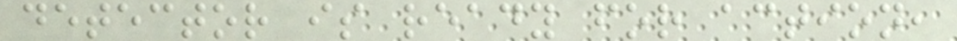detector is ready for action,
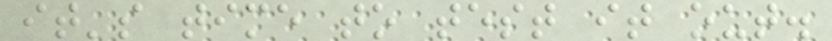it's time to test it out.
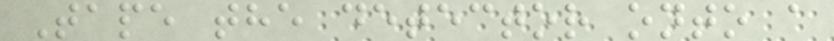Tape the detector onto a
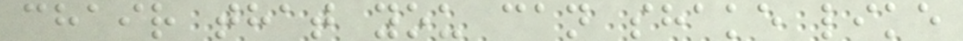chair that you can shake like
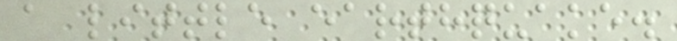a little earthquake.
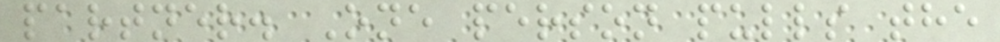partner. One person pulls the
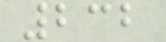232
